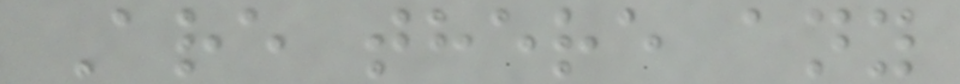Are there any
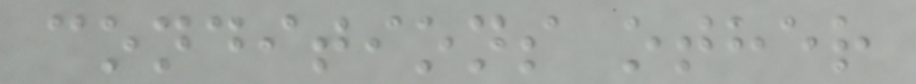conditions other
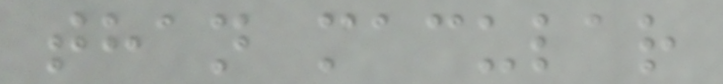than macular
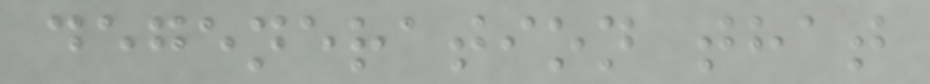degeneration that
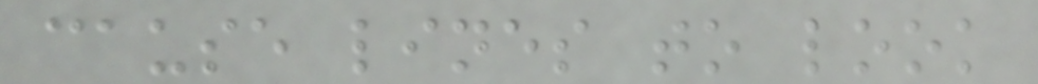cause lines to look
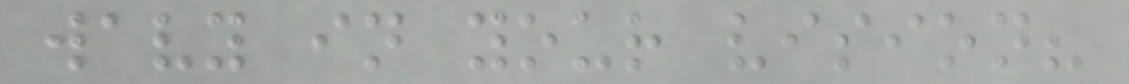wavy in your vision?
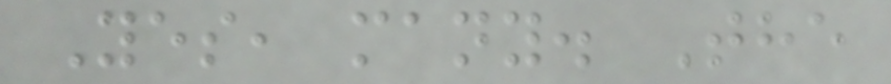Yes, many. The
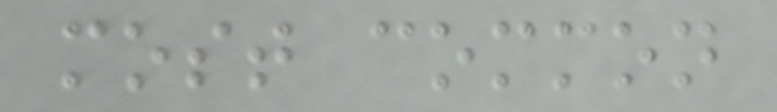most common
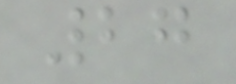27
